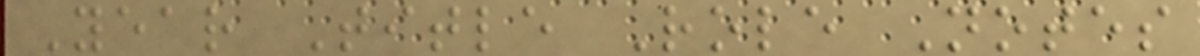Year Title Role Notes
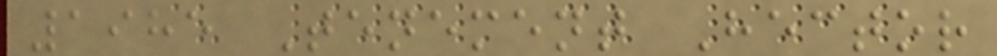1985 Tenement Hector
